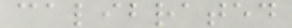calibrated
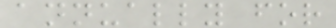annually for
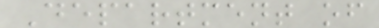Department of
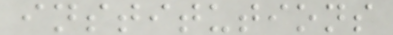institutions
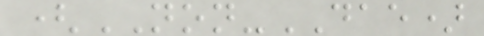(NON-DAE)
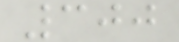300
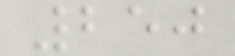250
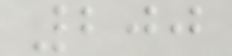200
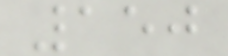150
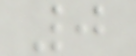0
